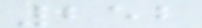252
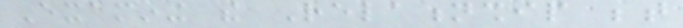Examining the Relationship between
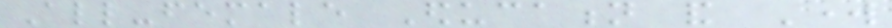All-female Education and Work
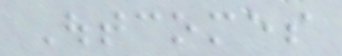Outcomes
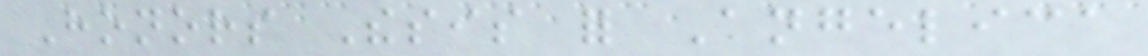Honors Thesis for Angelica
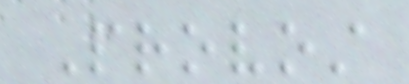Provost
